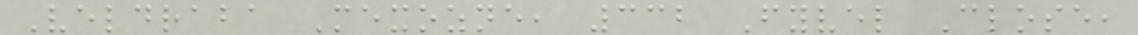Veldraba Mexozne, 332 Fyvel Close,
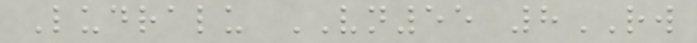Ludralu VN55 8RW
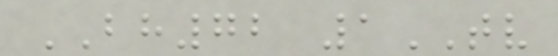BH72 1TV
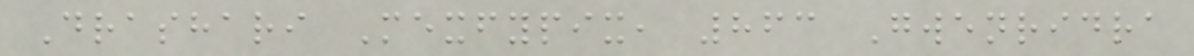Drashari Mexfypix, 863 Gwenridra
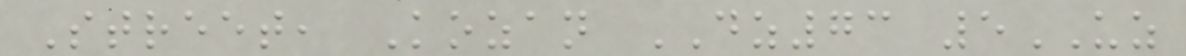Street, Kozan DZ73 5UZ
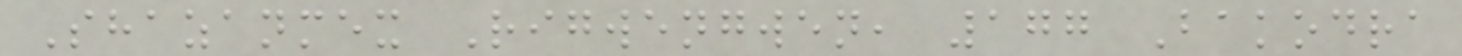Shazanmex Rigwengwen, 177 Bakodra
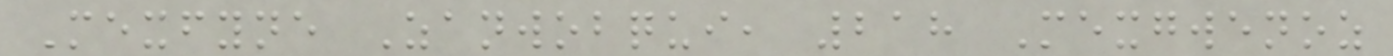Mexfyne Zanwobqui, 218 Mexgwenoz
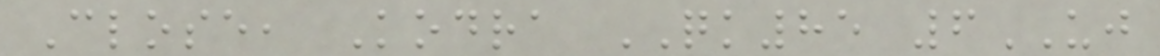Close, Kodra QK85 6UJ
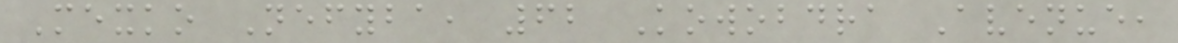Mexko Nefyba, 62 Kowobdra Avenue,
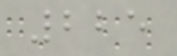225
